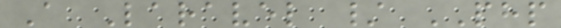A Laravel / PHP
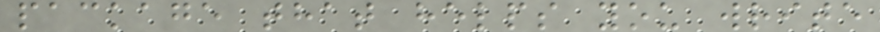package that helps you write
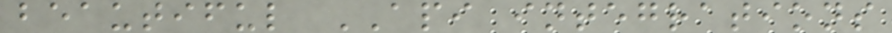beautiful API integrations
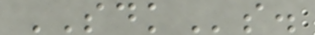SDKs.
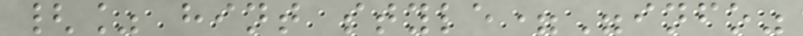{% hint style="info"
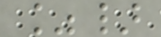%}
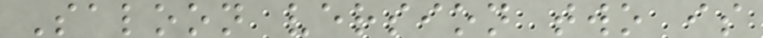Saloon version two is
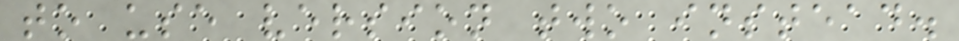to use version two instead.
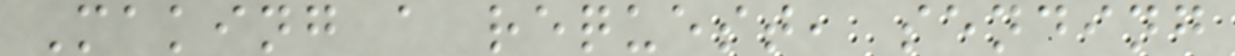Making a request, sending
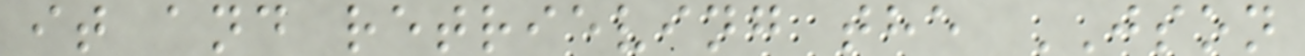it and retrieving the JSON
